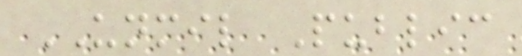UNMIL Public
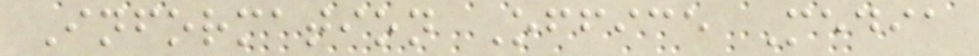Information Office Media
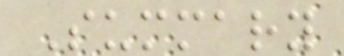Summary
